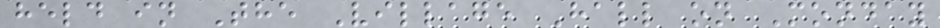held in The Village Hall on Monday
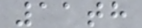11th
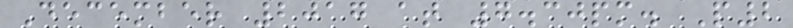December 2017 at 7.30pm. P2
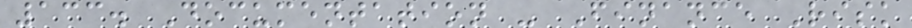133. Documentation - Finance Risk
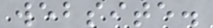website.
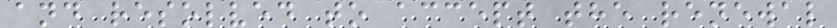and resolved to accept the renewal
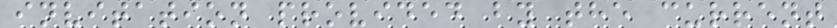invitation provided by the current
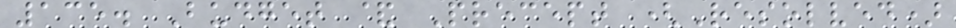135. Budget & Precept (Resolved)
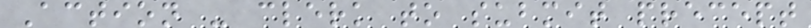Action - clerk to submit precept
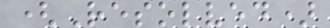(Resolved)
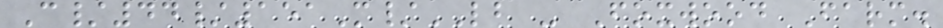C/44/151M/LB - Foxwood Farm.
